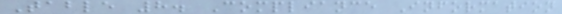Table 8. Compliance Information
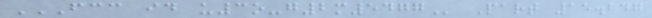FCC ID U3O-G2M5477 Part 15.247
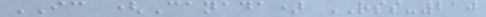IC (Canada) RSS-210
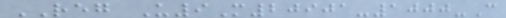REG U9M20901-1000-C
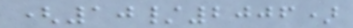(10/2006)
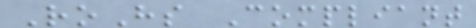RoHs Compliant
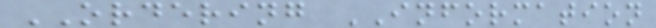ORDERING INFORMATION
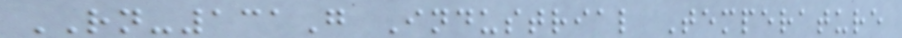RN-131G Industrial Temperature
